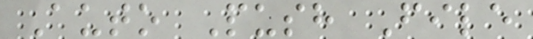Auto Push File
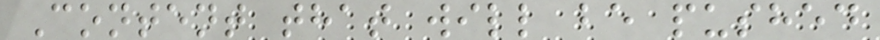Content that will be pushed
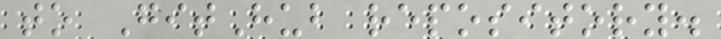to GitHub repository.
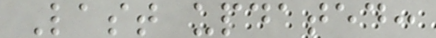Last updated:
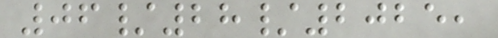06/28/2025,
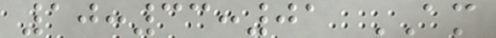10:33:01 AM
